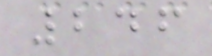246
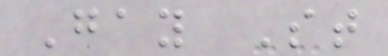Gay St
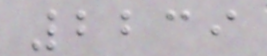2239
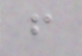f
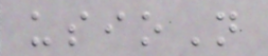usioN
